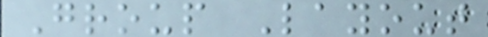Group Layout
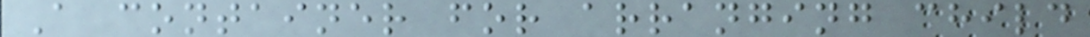A container for arranging child
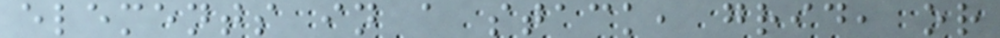elements in a stack, grid, or
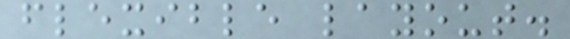flexible layout.
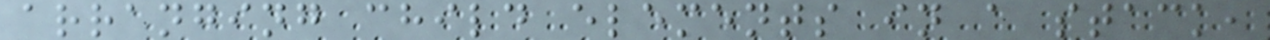arranging child elements in a stack,
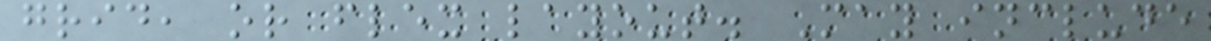grid, or flex layout. May include
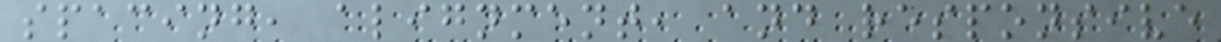spacing, alignment, and responsive
